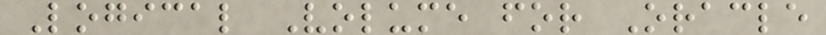Logical Volume for Oracle
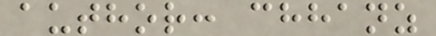author: chhanz
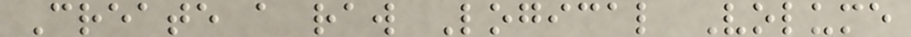Create a raw Logical Volume
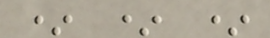* * *
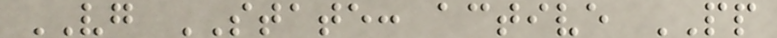VG STATE: active PP
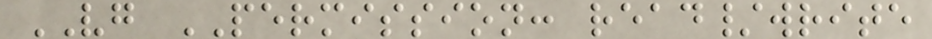VG PERMISSION: read/write
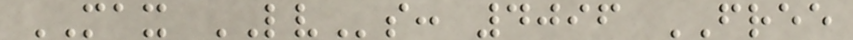MAX LVs: 4096 FREE
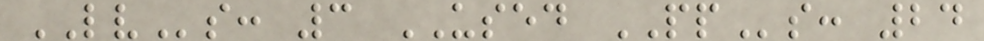LVs: 3 USED PPs: 24
